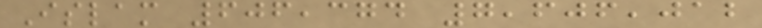Islam 606,374 7,606,012
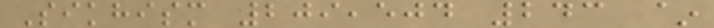Sikhism 209,504 243 ~
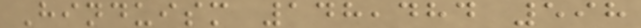Hinduism 148,484 598
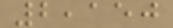2,150
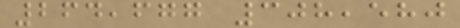264,677 308,580
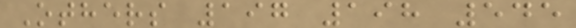Others 197 198 545
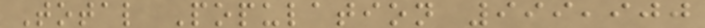Total Population 999,900
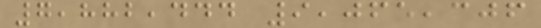7,882,444 9,065,306
